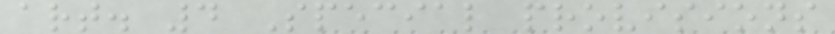art. 4 Special provisions
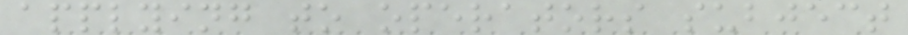applying to operators subject
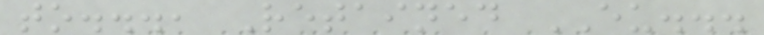to..., Retained EU...
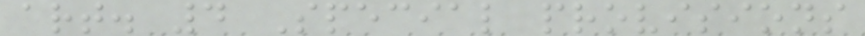art. 4 Special provisions
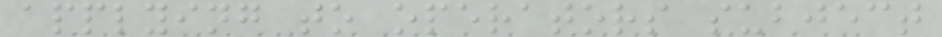applying to operators subject
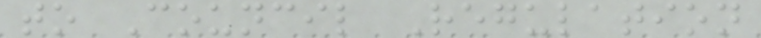to Council Regulation
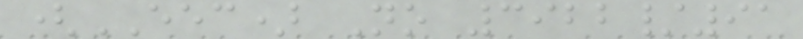(EEC) No 3922/91
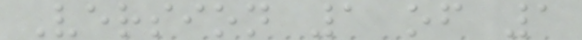Version 1 of 1
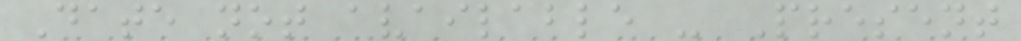Date not available - Present
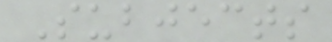Subjects
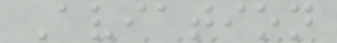Aviation
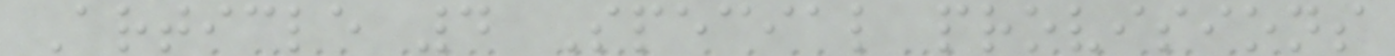Article 4 Special provisions
